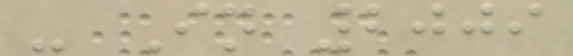- In 2009
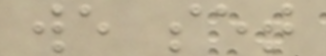we set
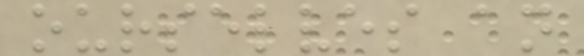ourselves an
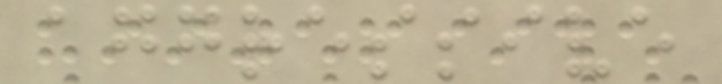aggressive
